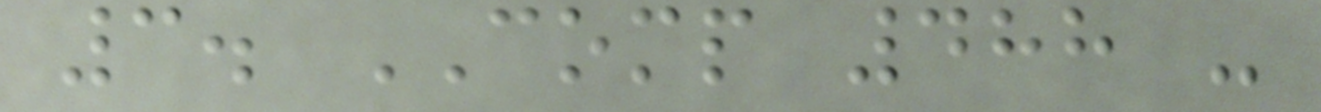3. COMP 488 -
